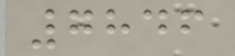7846
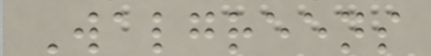Walgreens
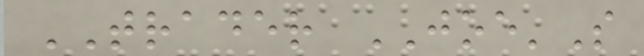TRADER JOE'S
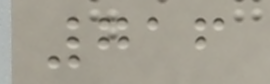716
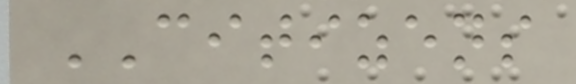CITIZENS
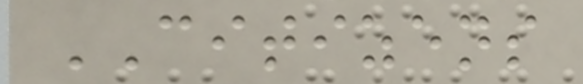CITIZENS
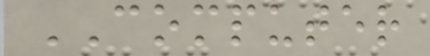COMPUTER
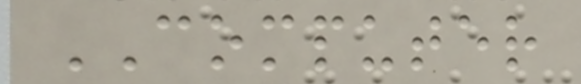COMPUTER
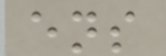ens
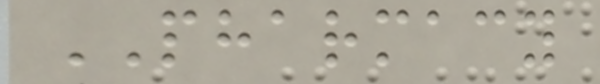PHARMACY
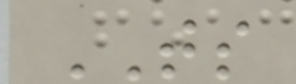TS
